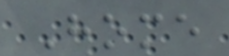Home
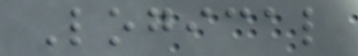Logical
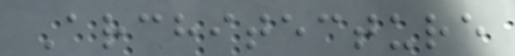Architecture
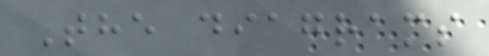The diagrams
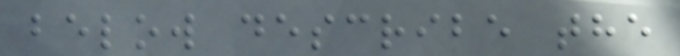below describe the
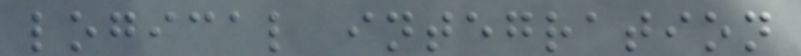logical integration
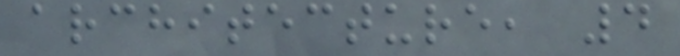architecture, 4
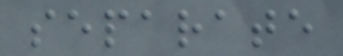separate
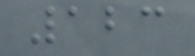123
